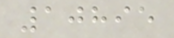10895
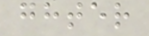ghter
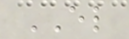EL
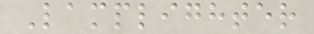Lamplighter
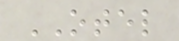OTEL
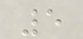5
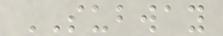SUBWAY
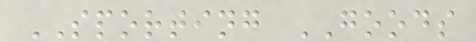SPORTING GOODS
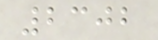2302
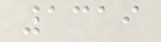1319
